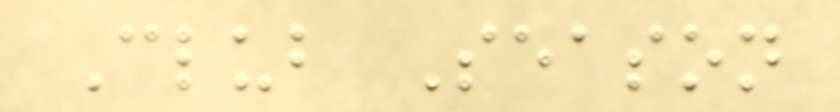Club Season
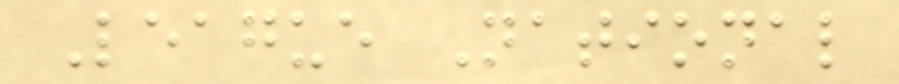League National
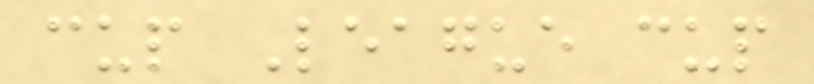cup League cup
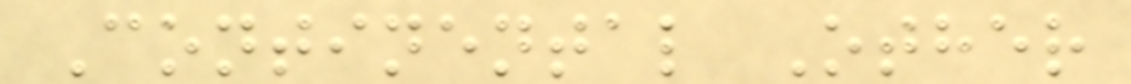Continental Other
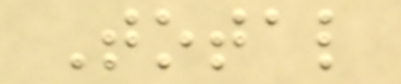Total
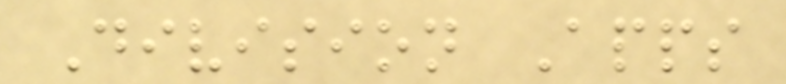Division Apps
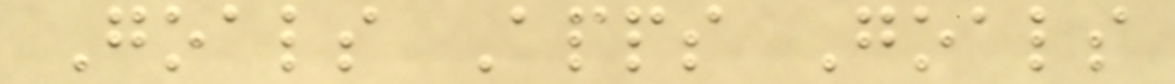Goals Apps Goals
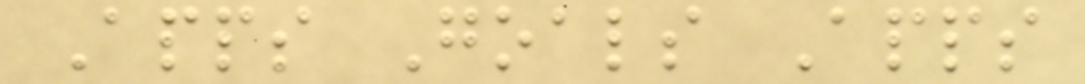Apps Goals Apps
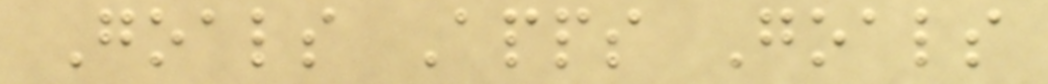Goals Apps Goals
